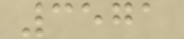3571
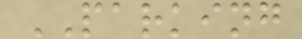PARKING
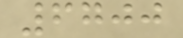6700
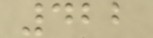422
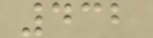432
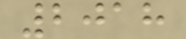2018
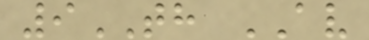9TH AV
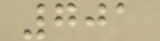701
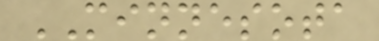MINNESOTA
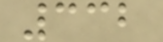332
